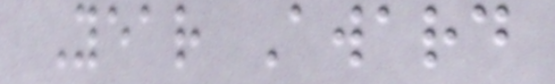Year Award
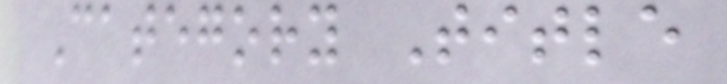Category Title
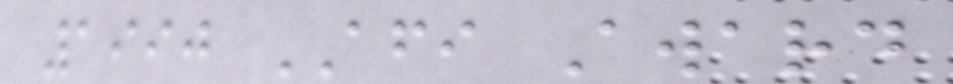1990 AFI Award
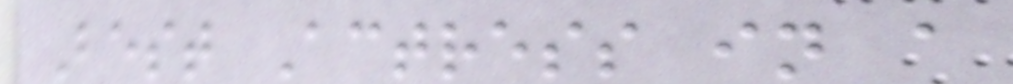Best Actress in a
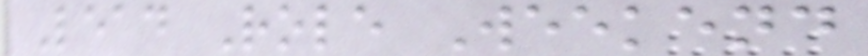Lead Role Weekend
